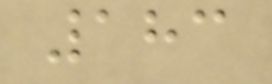183
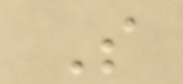So
